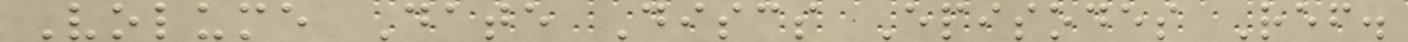Volume Date Discs Episodes Ref.
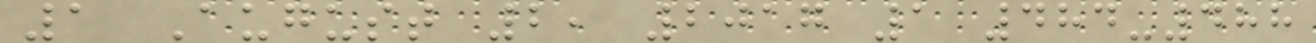1 August 2, 2017 1 484-488
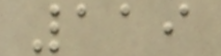119
